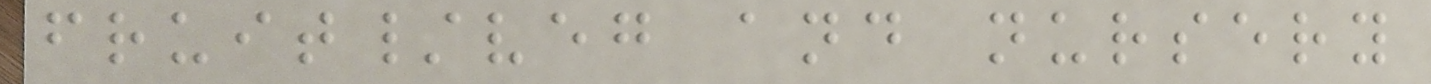fruit/veg and nursery
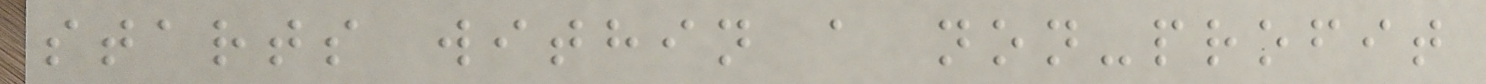starts within a non-profit
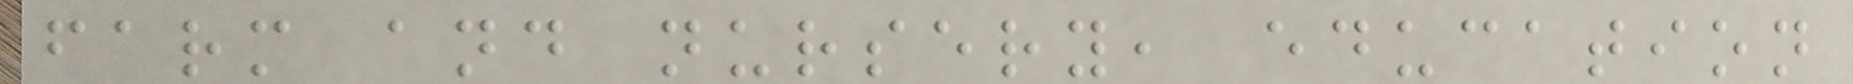farm and nursery, education
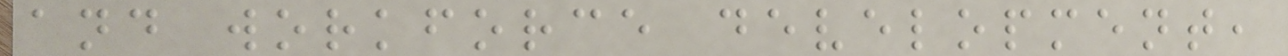and workforce development,
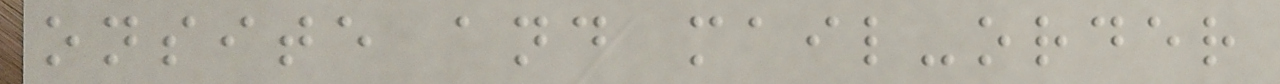onsite and mail-order
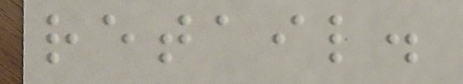retail.
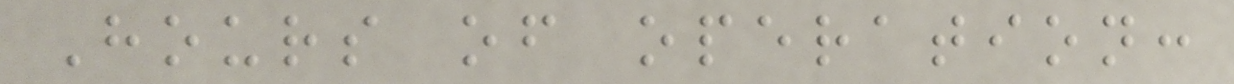Hours of operation:
